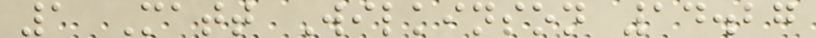1 Matt Wilkinson 14.27
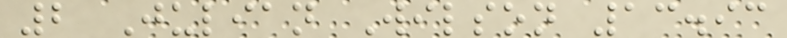2 Julian Wilson 13.93
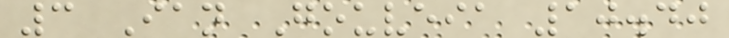3 Ian Gouveia 10.40
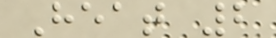Heat 2
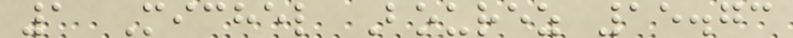1 Michel Bourez 15.73
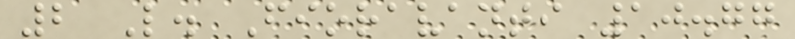2 L. Fioravanti 10.77
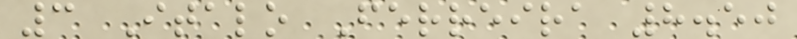3 Italo Ferreira 8.50
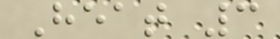Heat 3
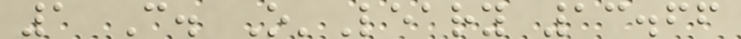1 C. O'Leary 13.66
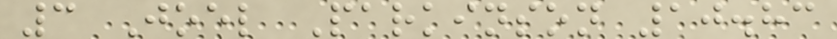3 Joel Parkinson 10.83
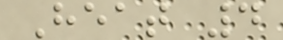Heat 4
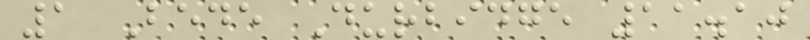1 Bede Durbidge 11.10
